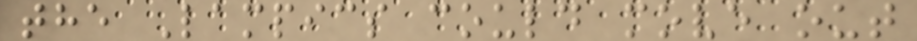the Lampics could move out
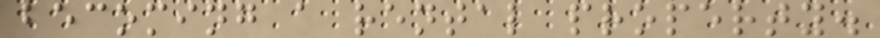becoming a rental property.
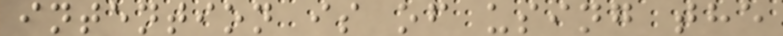intention is of using the
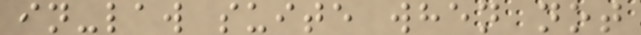in-law suite when not
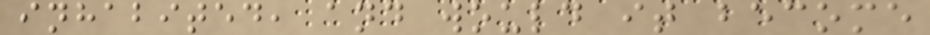inhabited, and would it become
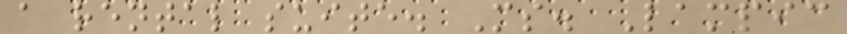a rental suite. Ms. Lampic
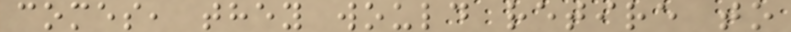comes, they would retire to
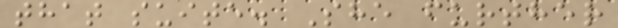that suite. She further
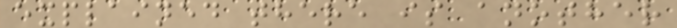explained there is another
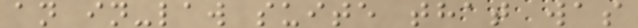an in-law suite that was
